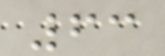63
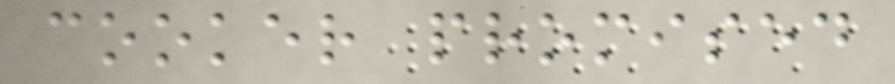cooker promised
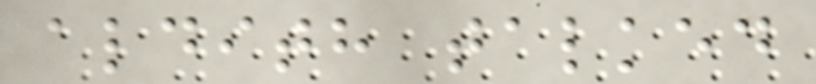aldith talked
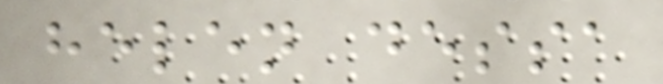helen dessa
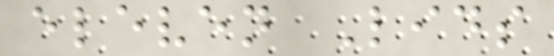eleven Lids
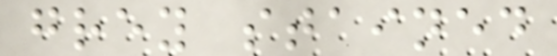grey stained
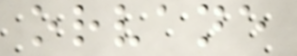orvane
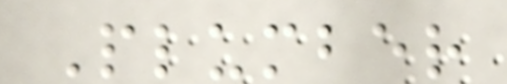Plumber
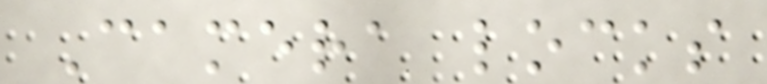Camera locks
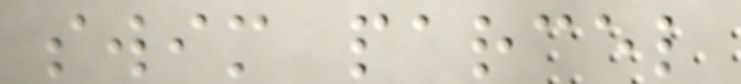swim parcel
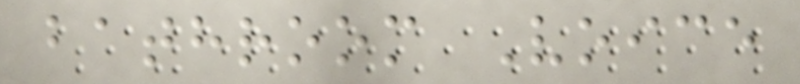bathroom Voice
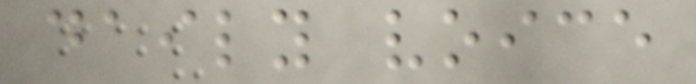daily voice
